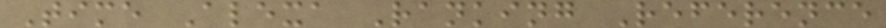Time Alexa Ranking Reference
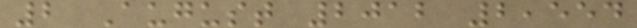2 August 2012 2,554
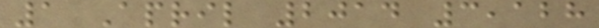1 April 2014 3,128
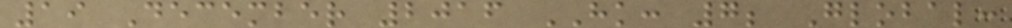19 December 2016 HK: 7; Global:
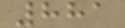881
